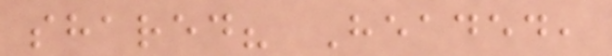shared? Headed,
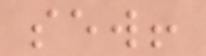sew!
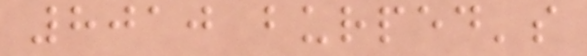8010 burped's
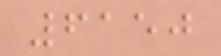6150
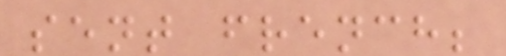sent french;
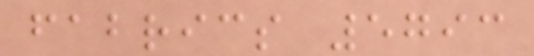fabrics 5793
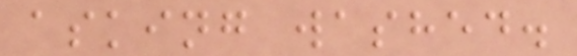asking washed.
